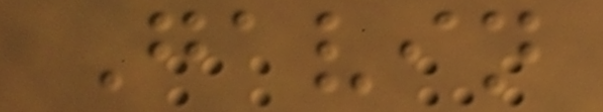Gavin
